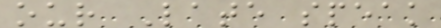our Late speak
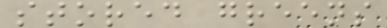stored greens
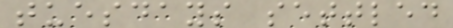tuesdays settled
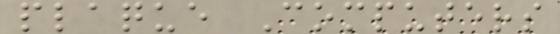plaque Computers
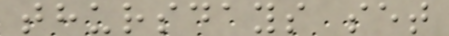thursdays set
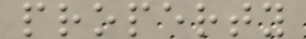property
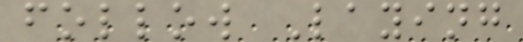follow Laying
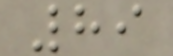89
